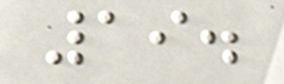19.
